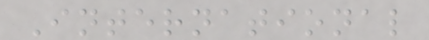International
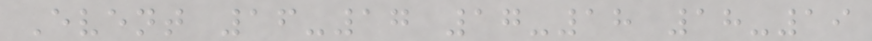Event 16-17 17-18 18-19
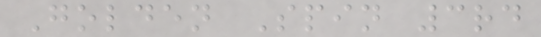Golden Spin 3rd
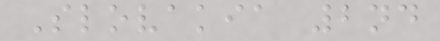Slovakia 2nd
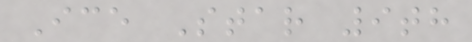Ice Star 9th
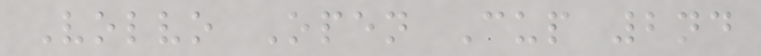Volvo Open Cup 2nd
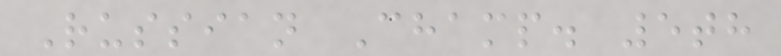Russian Champ. 5th
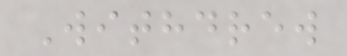Withdrew
